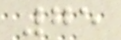75
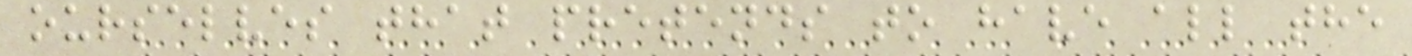ourselves that pretends to have all the
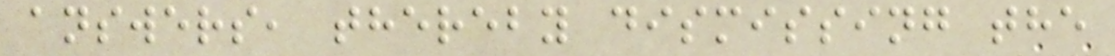answers, thereby dismissing the
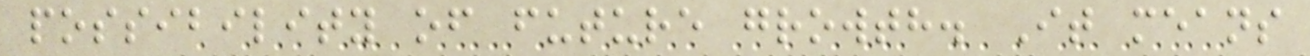possibility of future growth. It means
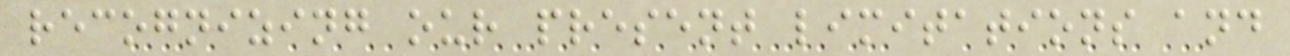recognizing our present limitations and
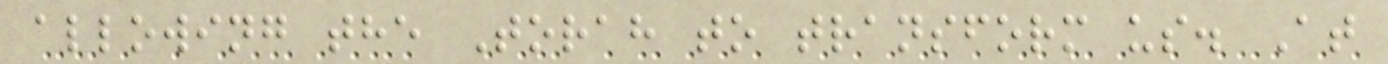allowing the Torah to transform us. At
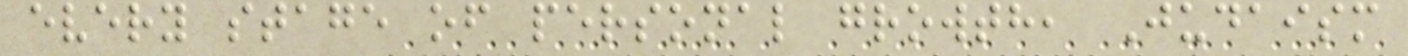every stage of personal growth, Judaism
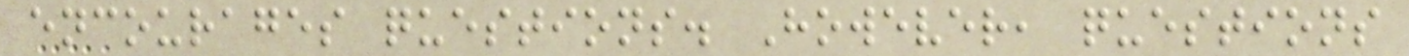encourages questions. However, questions
